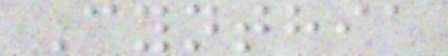Cynthia
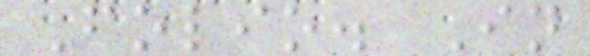Folio. In
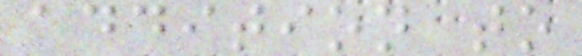addition to
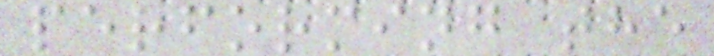performing the
